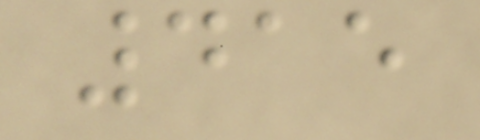415
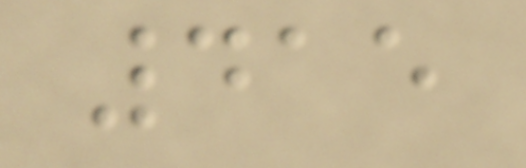415
